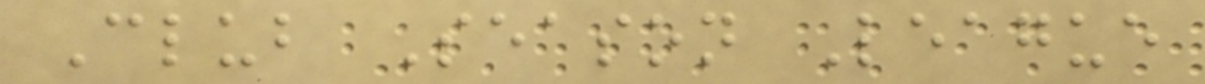Club Season League
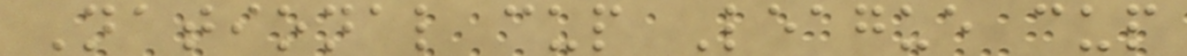National cup League cup
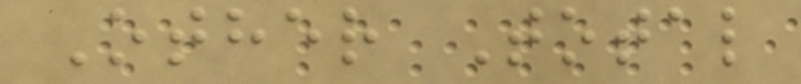Other Total
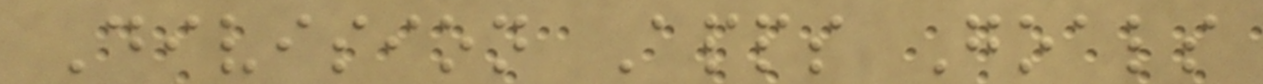Division Apps Goals
